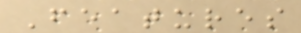Features
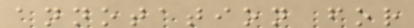annotation for
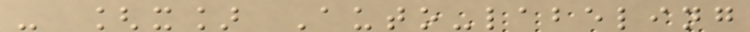- [x] Auto-labeling
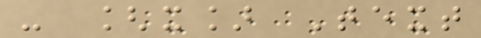- [x] Text
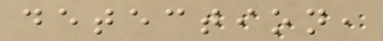detection,
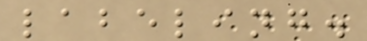labeling.
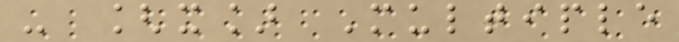- [x] Multiple
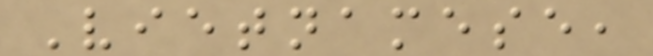Vietnamese,
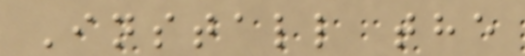Install the
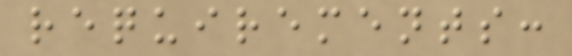requirements:
